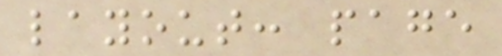layout: page
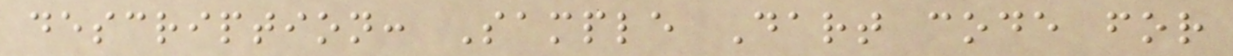description: Sample Dart code for
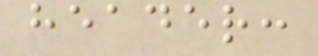header:
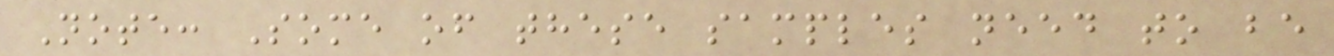Note: Some of these samples need to be
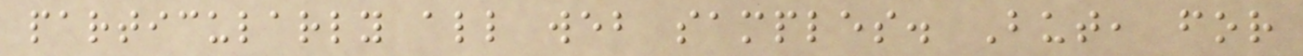particularly all web samples. But, for
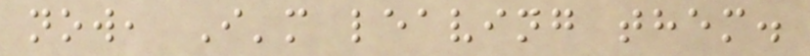now, I'm leaving them.
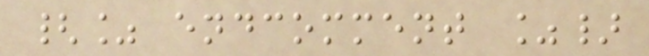{% endcomment %}
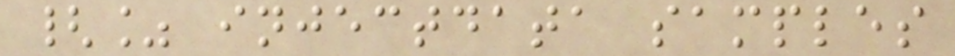{% injectdata samples
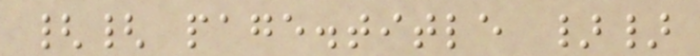{{ page.title }}
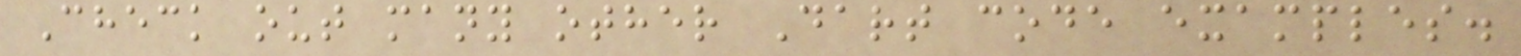Check out many other Dart code examples.
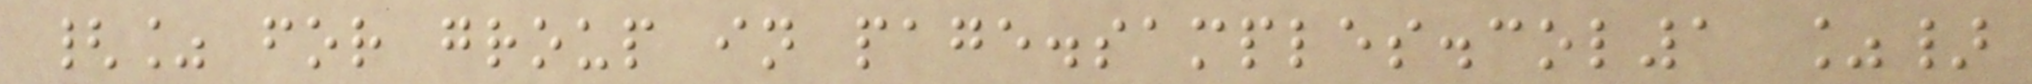{% for group in page.samples.col1 %}
